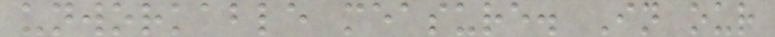unworkable measure. In our
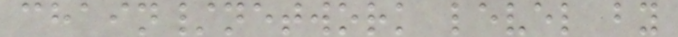chain/network level by
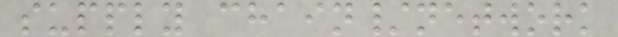supply chain/network
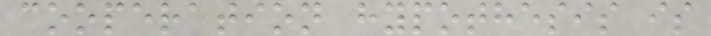cooperation hypothesis is
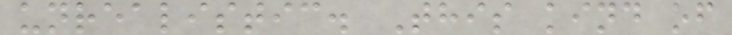unrealistic. This kind of
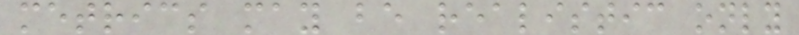metrics may be realistic only
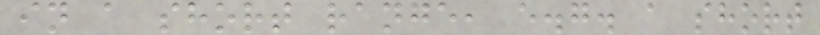in a short range, e.g. a short
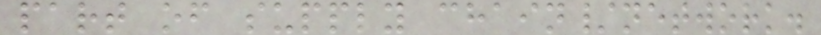part of supply chain/network.
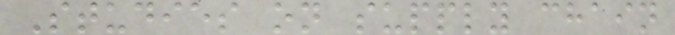Studies on supply chain
